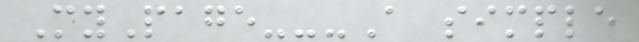MyPage---A simple
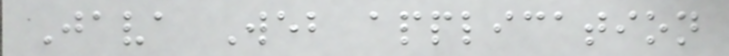Java Web application
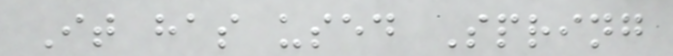It has used Spring
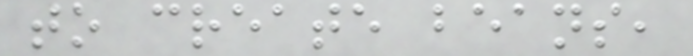to create beans,
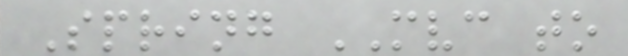Spring MVC to
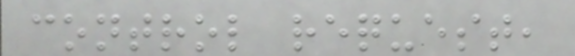control request,
